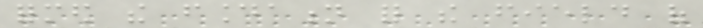formed the foundation for the field of
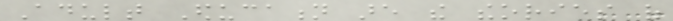Adult Education are the theories of
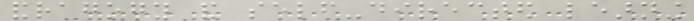andragogy and self-directed learning
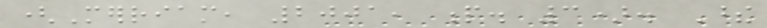(Merriam, 2001, p. 3). These
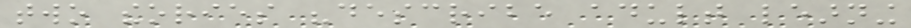two theories "describe adult learning
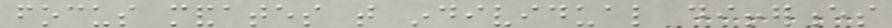focus mandates that individual differences
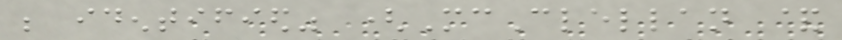be identified" (McClellan &
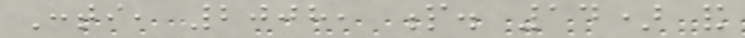Conti, 2008, p. 14) and
